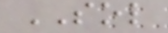SOL
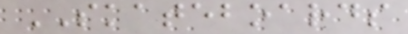SKATEBOARDS
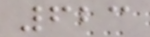623
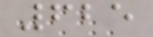625
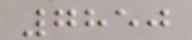7850
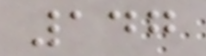147
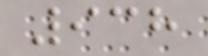938
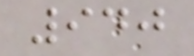940
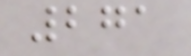271
